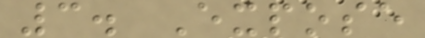3. Expose
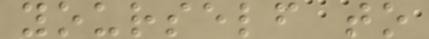yourself to
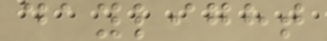daylight
